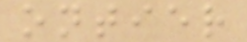ontier
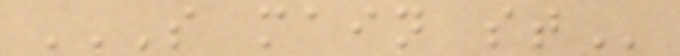S MAIN ST
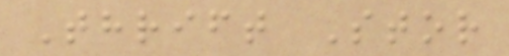Thrift Stor
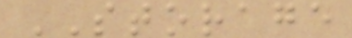STORAGE
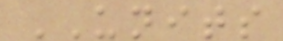UNITS
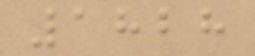1828
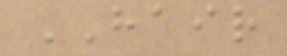HAIR
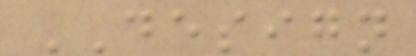DESIGN
